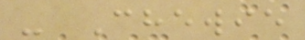- Chewie
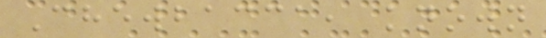Chewbacca, known
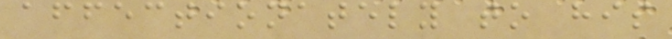affectionately to his
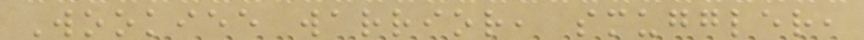Wookiee warrior, smuggler,
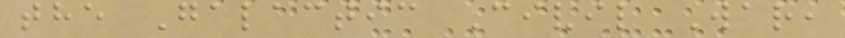the Galactic Civil War,
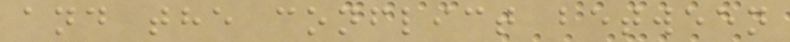and the conflict between
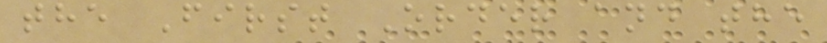the First Order and the
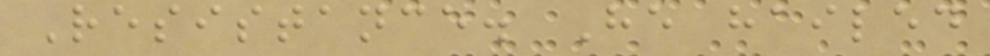Resistance. He hailed
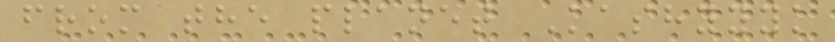from the planet Kashyyyk
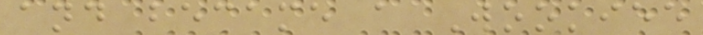and became a Wookiee
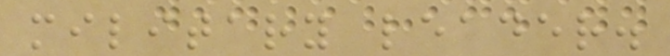military leader.
